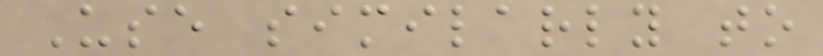Use similarly to
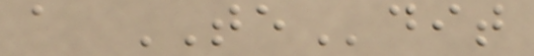a TEdit
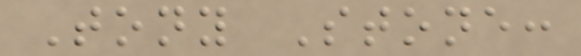Tony Stone:
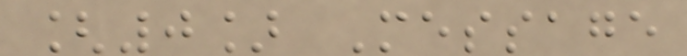[0] Message
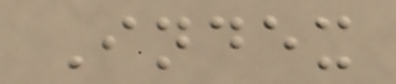Index
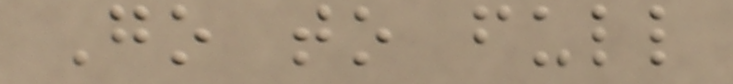Go to full
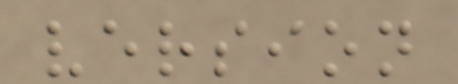version
